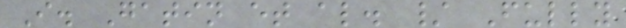I. Gatin et al. / Fully
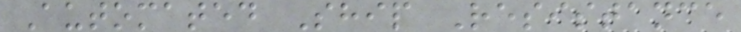Automated Ship Resistance
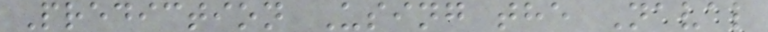Prediction Using the Naval
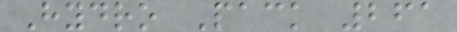Hydro Pack 261
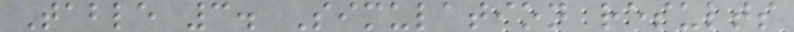Table 3. Simulation results
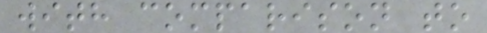with comparison to
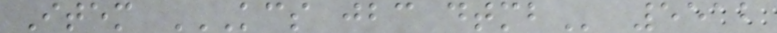Item KCS JBC DTMB 5512
